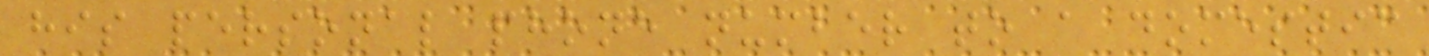his personal phone number to a domestic
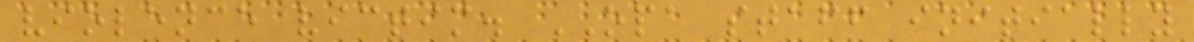violence victim. OPA staff initially
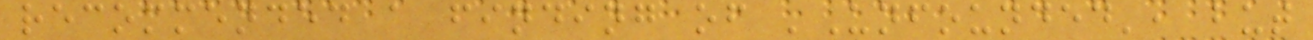recommended a finding of 'Unfounded', but
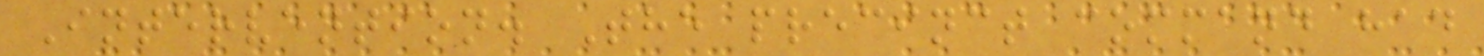Intervention. The precinct command had
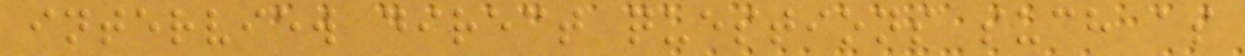interview direct questions such as
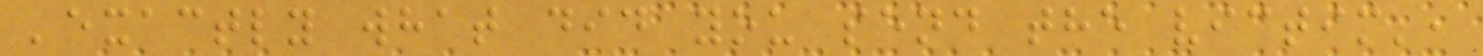'exactly what did you send the victim',
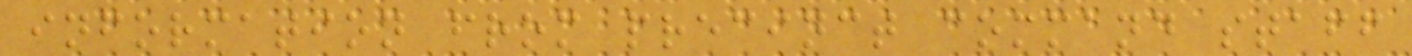information from precinct command staff
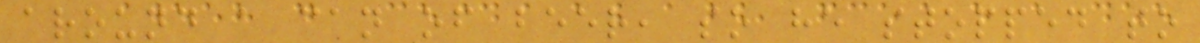around a can of beer, so he stopped to
